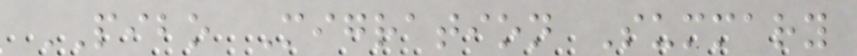PIBO Migration Summary
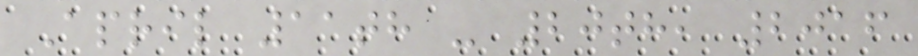April 11th - 20th, 2016
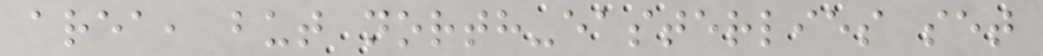area, but north-easterlies set
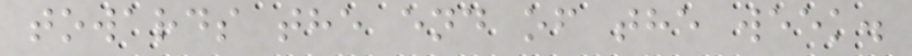towards the end of the week.
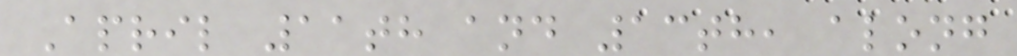April 11th and 13th, along
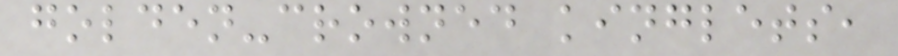golden-crowned kinglets,
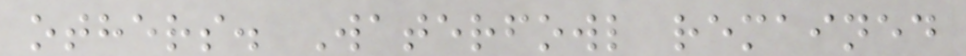others. Waterfowl remained
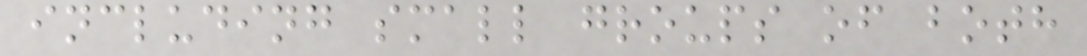including small groups of both
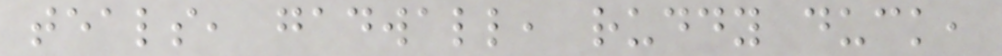teals, gadwall, ruddy duck,
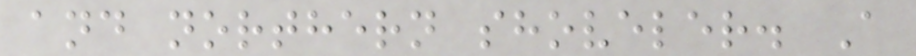and northern shoveler. A
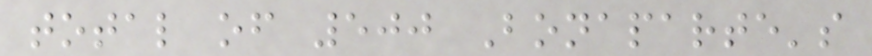total of 500 Bonaparte's
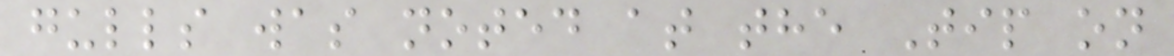gulls was noted at the Tip on
